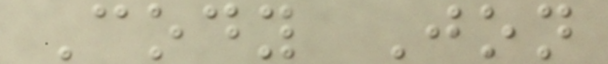Cody Jon
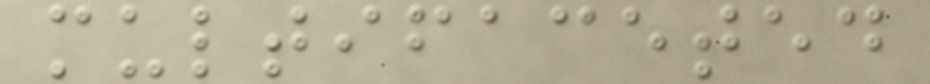multifaceted
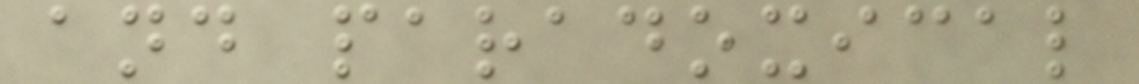and paradoxical
